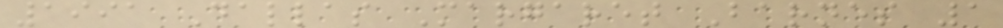1991 Dallas Margaret Barnes 1
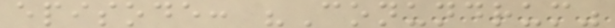episode: "Conundrum"
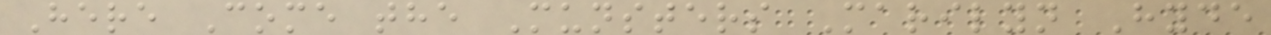Here Come the Munsters Marilyn Hyde
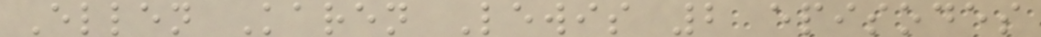Ellen Karen Lewis 2 episodes
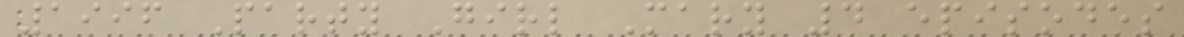1996 Party Girl Mary 4 episodes
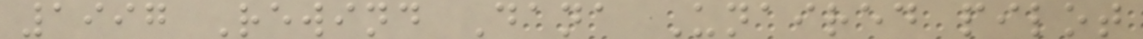1997 Rewind Dana Unaired pilot
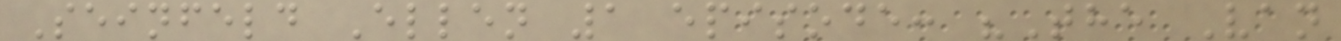Seinfeld Ellen 1 episode: "The Van
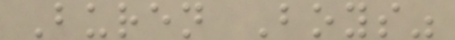Buren Boys"
